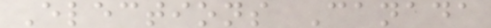Elections Canada
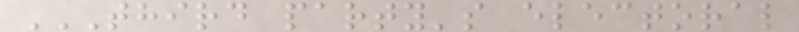THIRD PARTY'S ELECTORAL
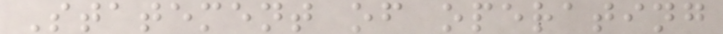Statement of operating
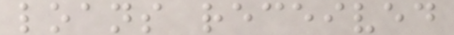loans received
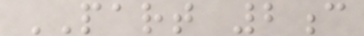PART 2c
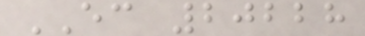EC 20228
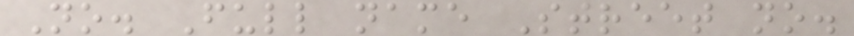No. Full name Street no.
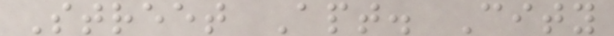Street Apt. City
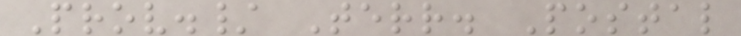Prov./ Terr. Postal
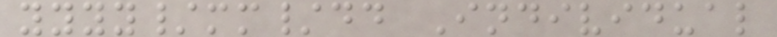yyyy/mm/dd Individual
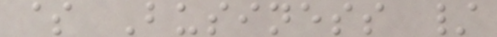$ Business /
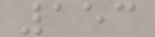153
